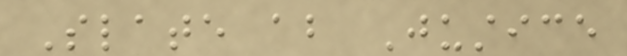Slate about Justice
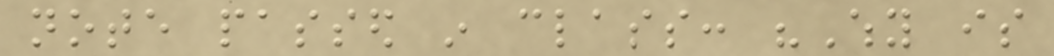note passed in class: "Why is
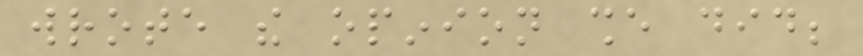wrote the opinion she did;
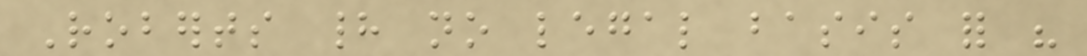Roberts had no legal basis for his
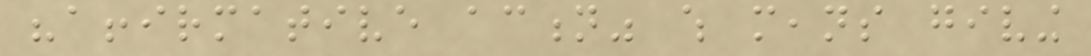"affirmative action" which means giving
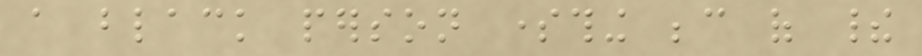a black person something because of their
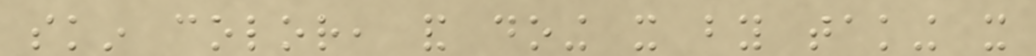skin color, and doing it by taking it
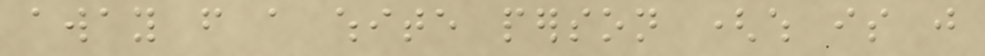away from a white person (which is just
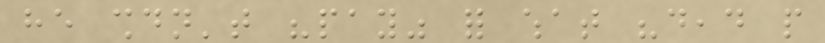he shouldn't "pay" for what "dead people
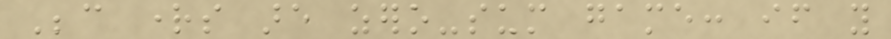Because rights are zero-sum game: if you
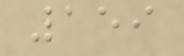159
